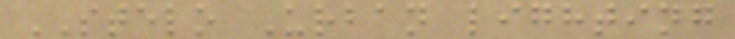STELO Urban lighting
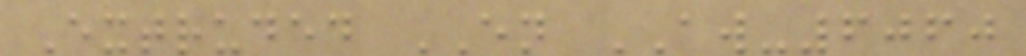Extruded EN AW-6060
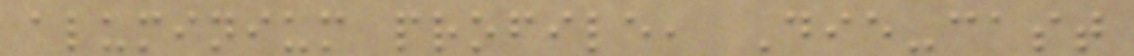aluminium profile, Die-cast
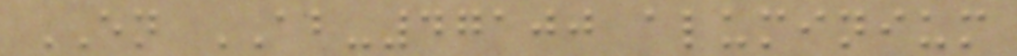EN AB-47100 aluminium
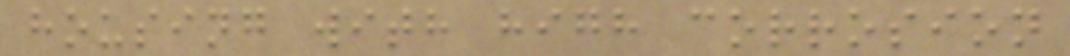housing with high corrosion
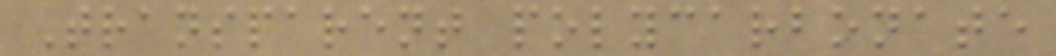Transparent polycarbonate
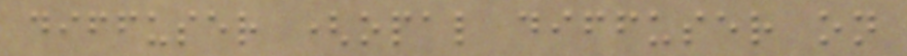diffuser (opal diffuser on
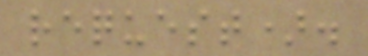request).
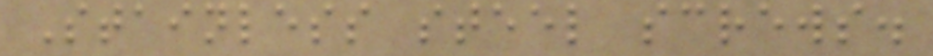Stainless steel screws.
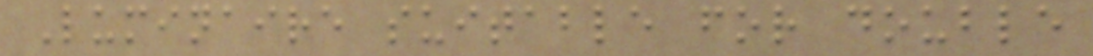Luminaire suitable for double
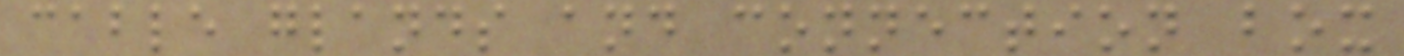cable glands and connection box
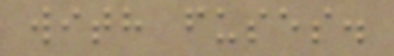with fuses.
